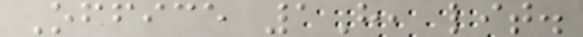Office 1H, lit.
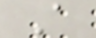A
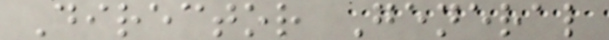Director General
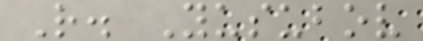R. Yusubov
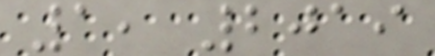1, 2019
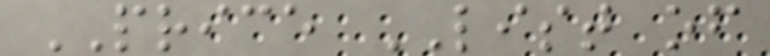PRICE LIST of
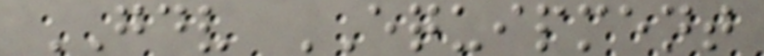GDV EQUIPMENT
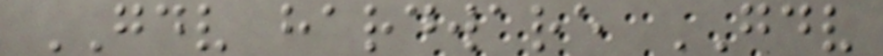GDV hardware GDV
